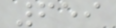659
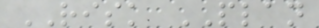RISK PLAN
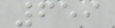659
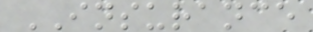INSURANCE
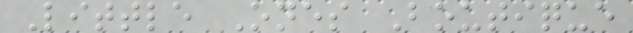Little Ones Boutique
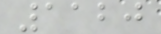1120
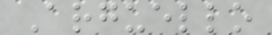Arguello
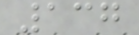137
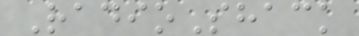RadioShack
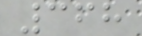368
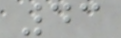43
